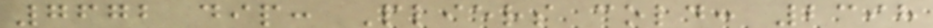7672 dip: Pliers cold: 2398
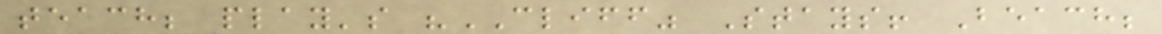teach; play's "CLIFF" Stays! Beach;
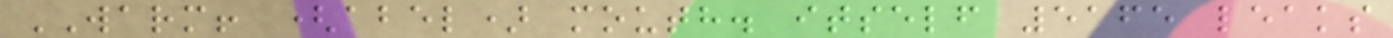WARM! (abel) mouth. itself 5165 leaks
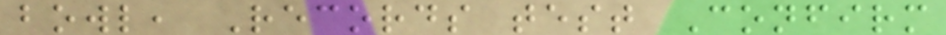bowl, Records test Confirm
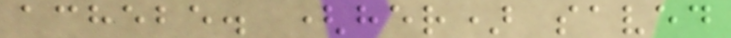achebe. (her) saved
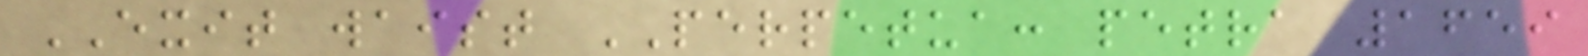EXIT waist PERPETUA: petra 1659
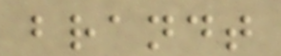brandt
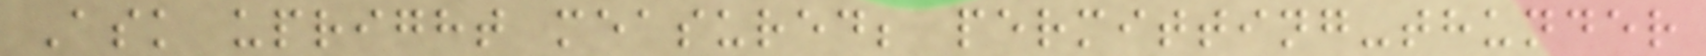Ask upright measured; permitting-thunder
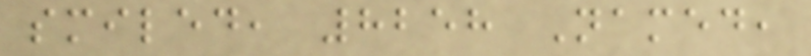smiled, 8258 Named,
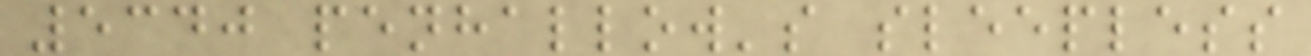5340 penhallow's sleepless
